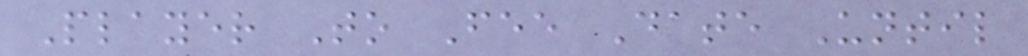Player To Fee Date Until
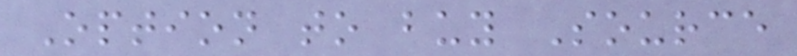Option to buy Source
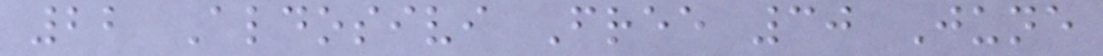22 Aldosivi Free 30 June
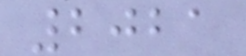2021
